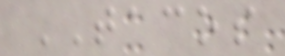TACOS
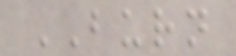BURN
